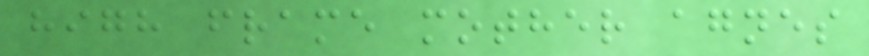high frame mother agnes
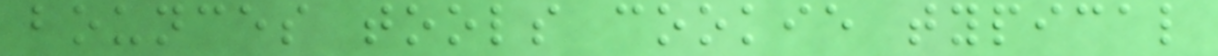bounces tools cookie typical
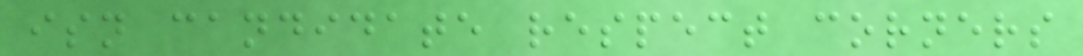isn candidate respect corners
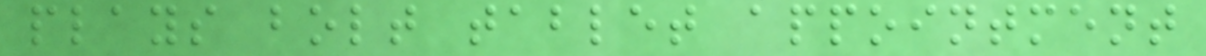plays bolt tablet appointment
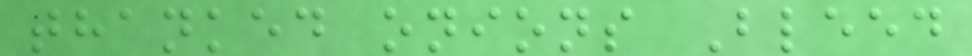thanked onions Bleed
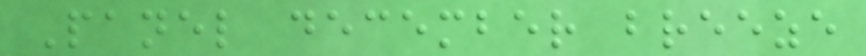Panel december breeze
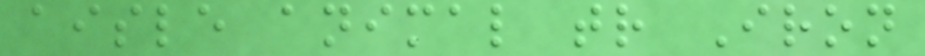aisle animal tr Iron
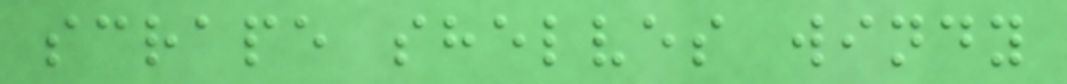scrape shelves windy
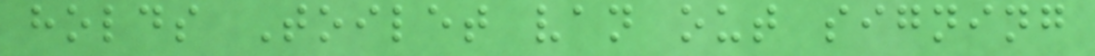holds Toilet van out signing
